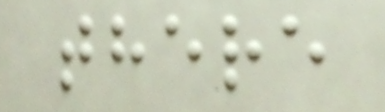there
